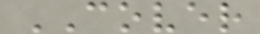COVER
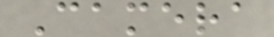Camera
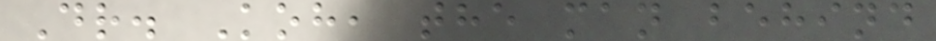Dr. Koh, the man behind
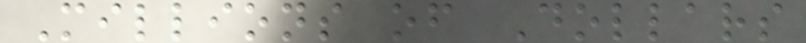Millions of Dollars
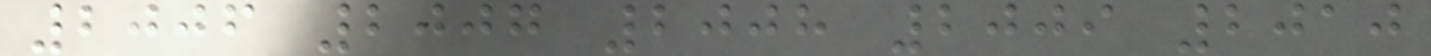2006 2007 2008 2009 2010
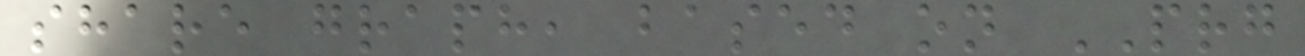share graph, based on PRG
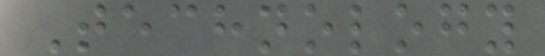Technology
